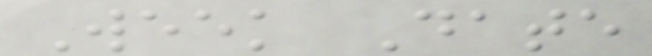Week Date
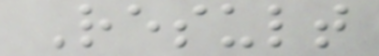Result
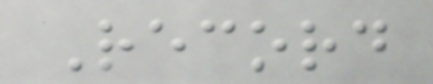Record
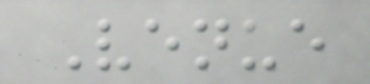Venue
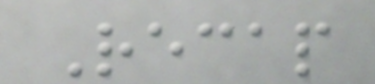Recap
